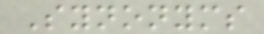Synonyms
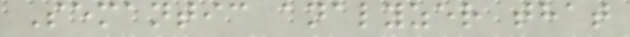Semantic analyzer that
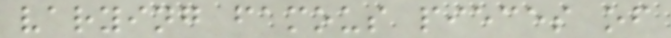varying famous pieces of
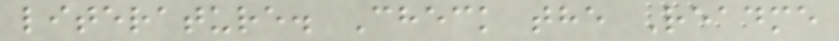literature. Check the Readme
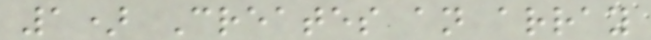1) Creates an array
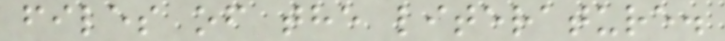files of the literature.
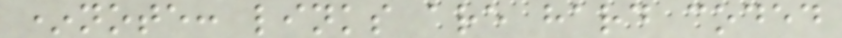*note: links are hard coded
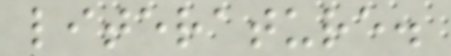literature.
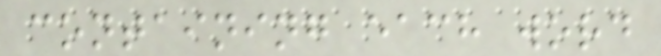containing each word
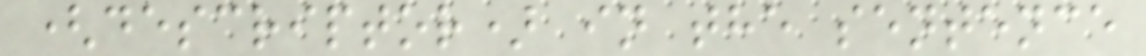(descriptor) in the sentence
